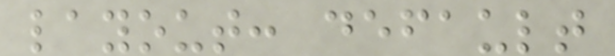layout: default
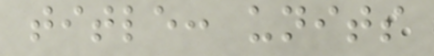title: units
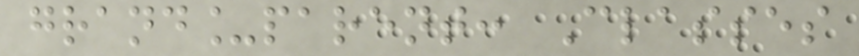grand_parent: Classes
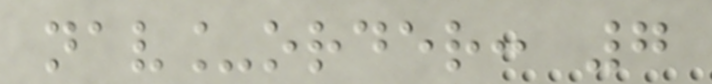nav_order: 7
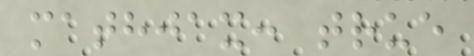mathjax: true
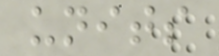units
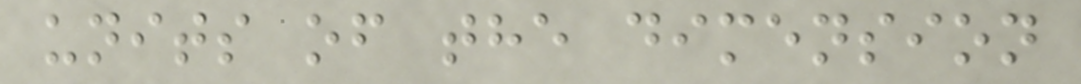units of the dimension
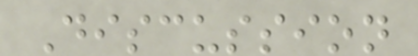Discussion
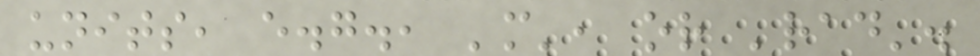units, e.g., 'm', or 'rad'.
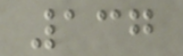137
